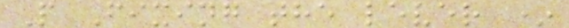P Fixing the lever *
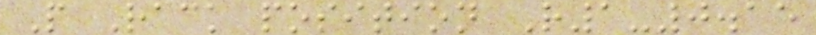P Rack position R1-0.15
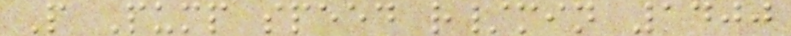P Pump speed r/min 1400
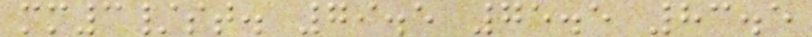mm3/st. 79.5 75.5 83.5
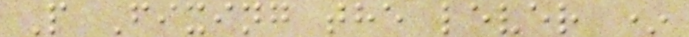P Fixing the lever *
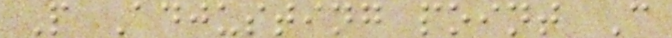P Adjusting point C
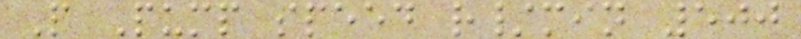P Pump speed r/min 500
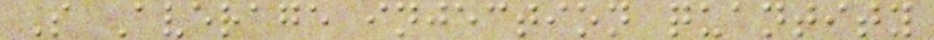S Average injection quantity
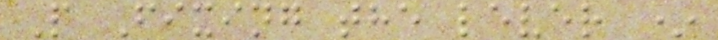P Fixing the lever *
